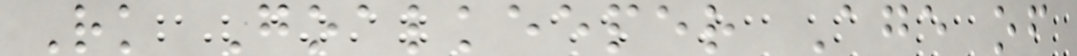Rk Goalkeeper Age of
